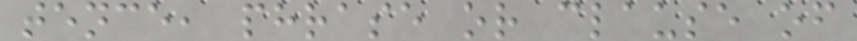tence, phrase or clause of
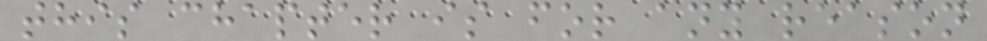this chapter is for any reason
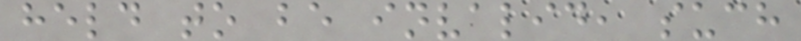held to be invalid, such
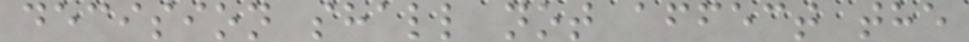decision shall not affect the
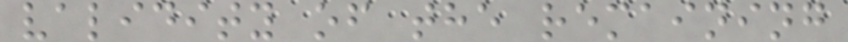validity of the remaining
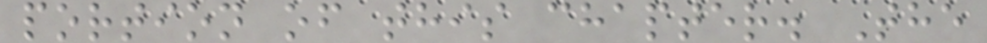portion of this chapter. The
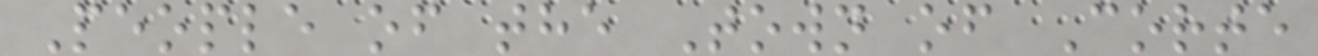People of the Town of Corte
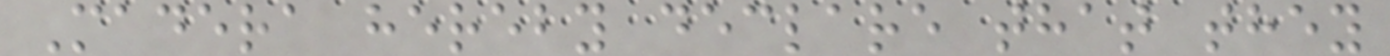Madera hereby declare that they
